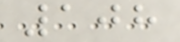108
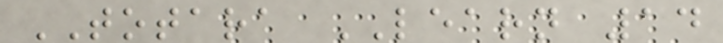TOTARA LEARN 14
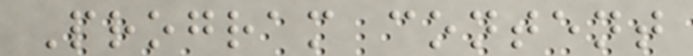Program content
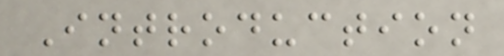Introduction
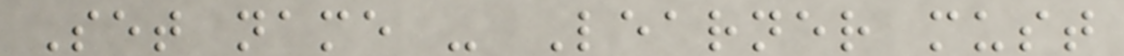Set name - Learner must
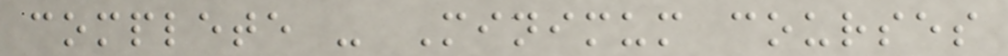complete - Minimum courses
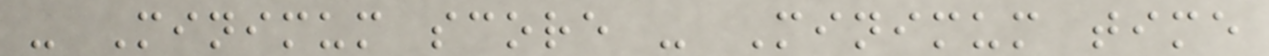- Minimum score - Minimum time
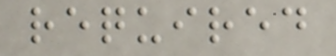required
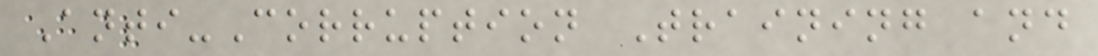Anti-Corruption Training and
